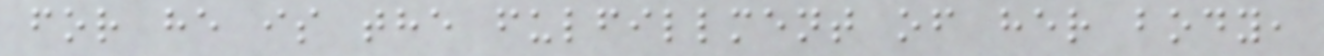for he is the fulfillment of her body,
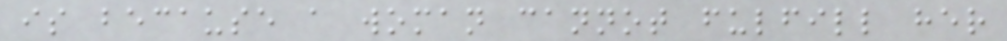is because a woman cannot fulfill her
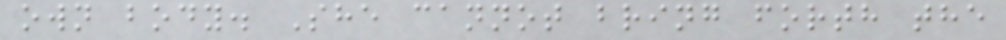own body. She cannot bring forth the
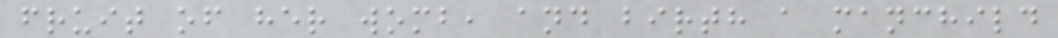fruit of her womb, and birth a manchild
